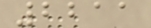2211
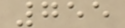755
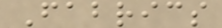Fabrics
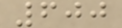600
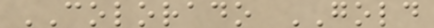COLORADO GOLD
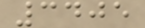3405
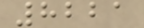8221
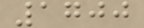1700
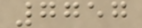7757
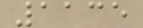1135
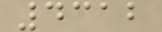4312
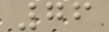76
